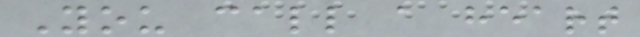You call a heart
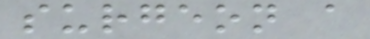surgeon a
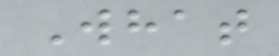What
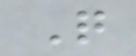Q
